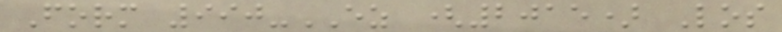Form 990-EZ (2015) Los
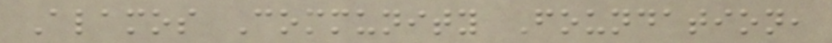Alamos Community Foundation,
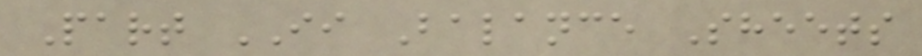Part II Balance Sheets
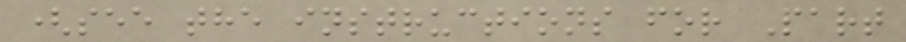(see the instructions for Part
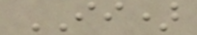II)
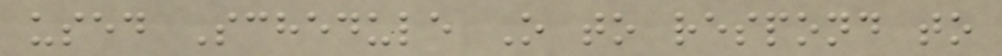used Schedule O to respond to
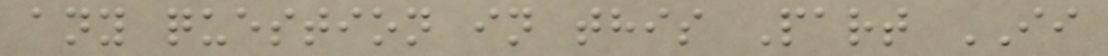any question in this Part II
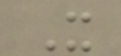X
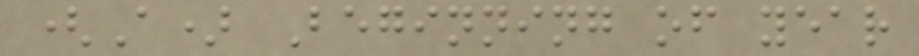(A) Beginning of year
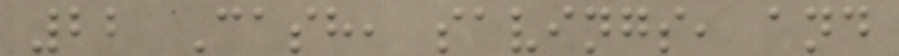22 Cash, savings, and
